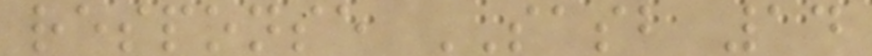response SASB 14
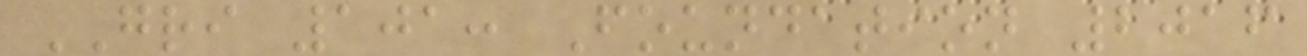GRI 101: Foundation 2016
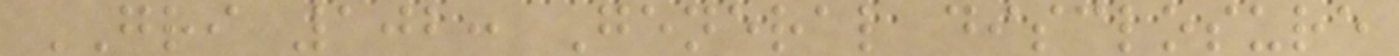GRI 102: General disclosure
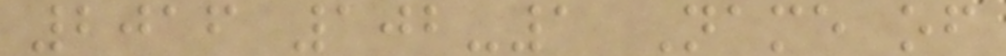2016 102-1 Name of
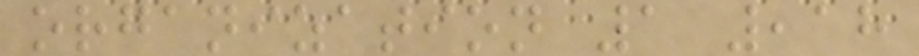organization 1 ,18
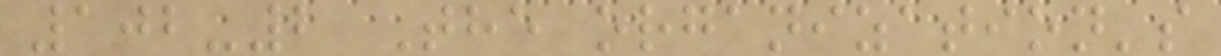102-2 The organization's
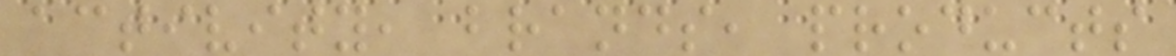activity, brands, products
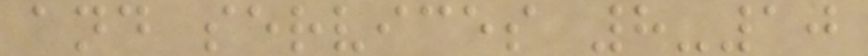and services 8-10
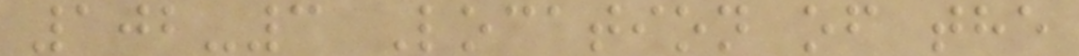102-3 Location of the
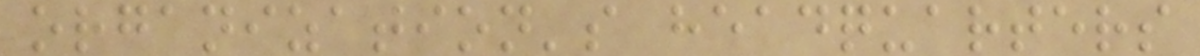organization's headquarters
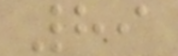89
